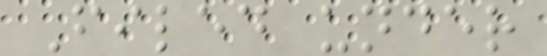Filed under
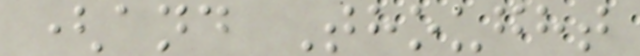(and Thought
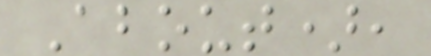About),
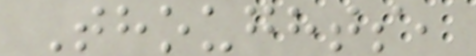Thoughts,
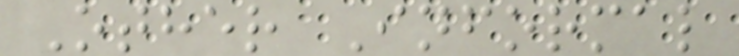Other Informal
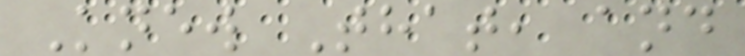Knew That, and
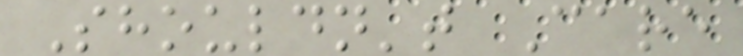Shouldn't Care
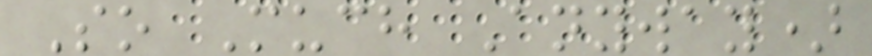So Much Anyway)
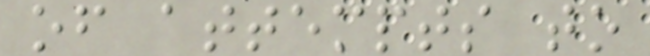of attempts to
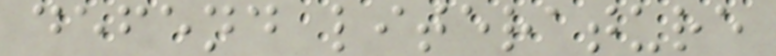defend literature
